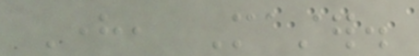Here, Master.
